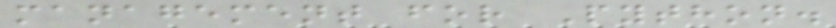management for Python.
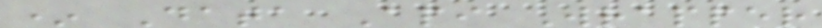* Data Api Wrapper
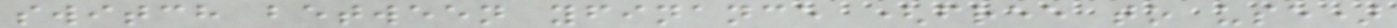switch between yfinance (free to use)
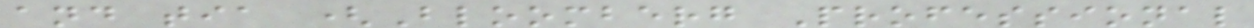and tia (Bloomberg Professional
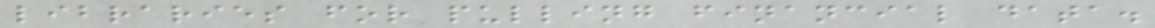libraries for pulling financial data.
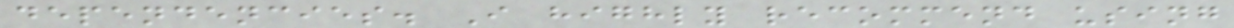dependencies. I highly recommend using
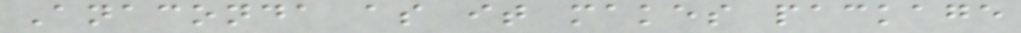Anaconda as it makes package
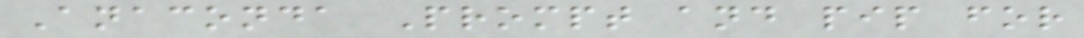Anaconda Prompt and pip for
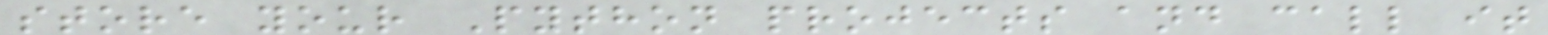store your Python projects and call it
